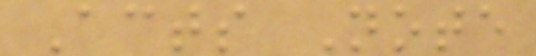Acts Note
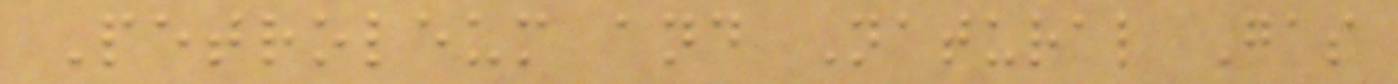Petroleum and Natural Gas
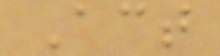Act
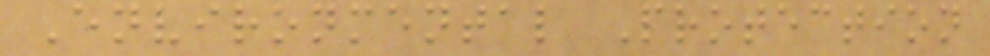Environmental Protection
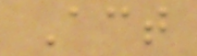Act
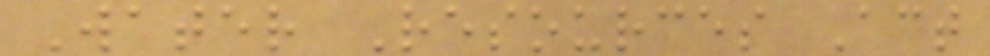Water Resources Act
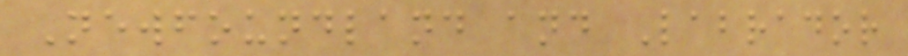Newfoundland and Labrador
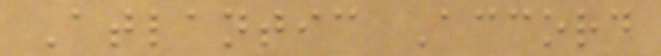Atlantic Accord
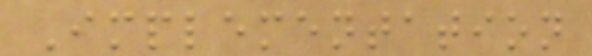Implementation
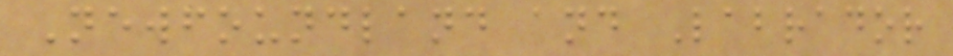Newfoundland and Labrador
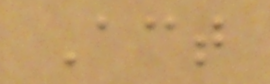Act
